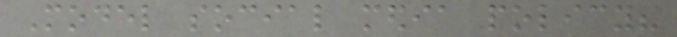Model social media policy?
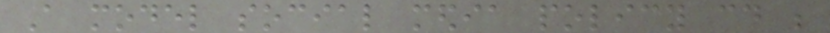A model social media policy could be
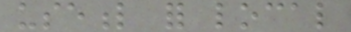useful for local
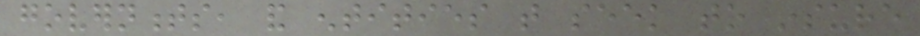governments, and entities that seek to insure
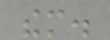them.
